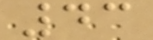43
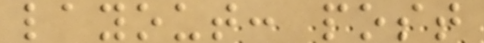layout: post
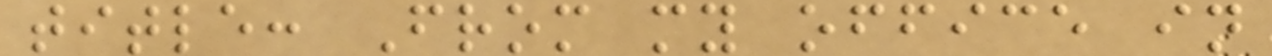title: From my office in
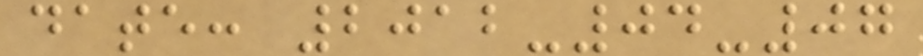date: 2012-04-07
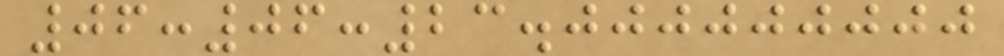06:06:23.000000000
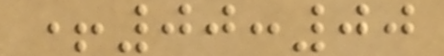+00:00
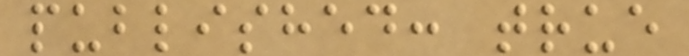published: true
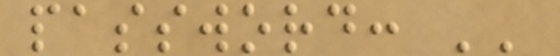password: ''
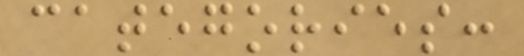categories:
